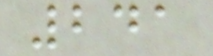241
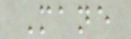Mane
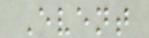Event
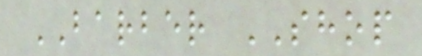BARBER SHOP
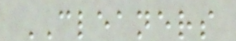CLEANERS
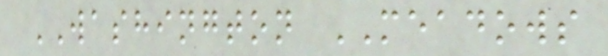WASHINGTON MEADOWS
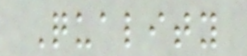Quality
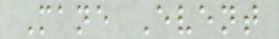Mane Event
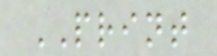PRINT
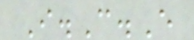I.C.E
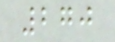270
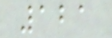121
